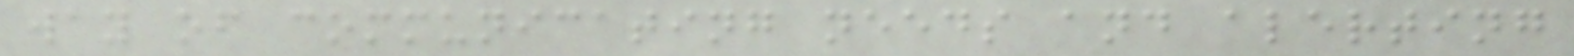way of communicating needs and alerting
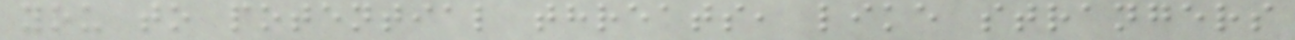you to potential threats, like strangers
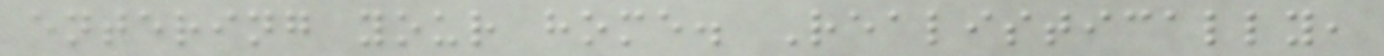entering your home. Realistically,
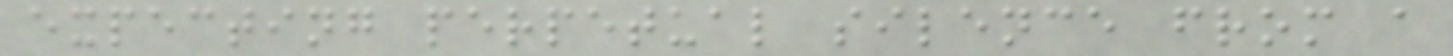expecting perpetual silence from a
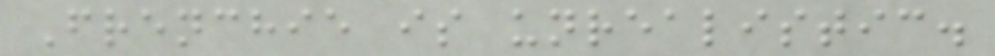Frenchie is unrealistic.
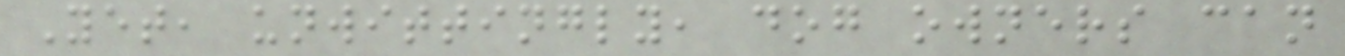Yet, unwittingly, dog owners can
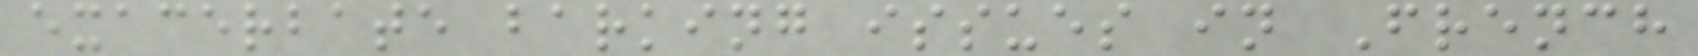exacerbate barking issues in French
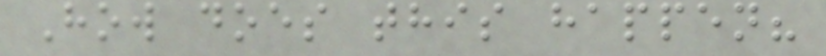How does this happen?
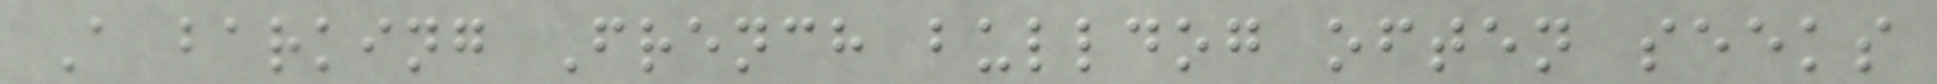A barking French bulldog often seeks
